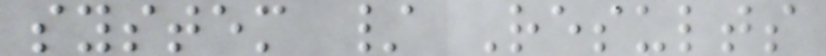system / Results
